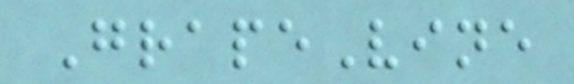GrapeVine
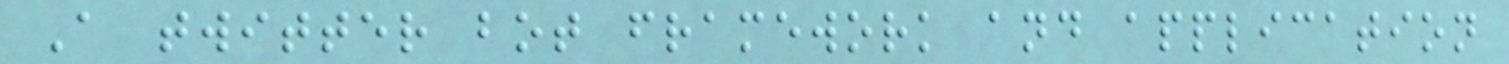A twitter bot framework and application
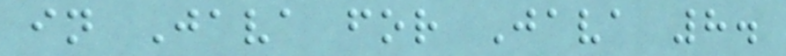in Java for Java 8.
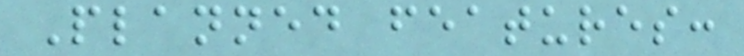Planned features:
